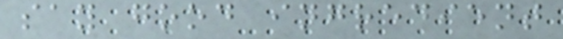say good ingredient
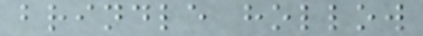brindle hollow
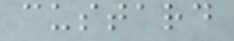custard
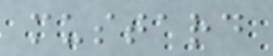mustard
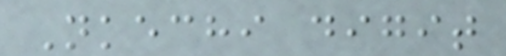Nkechi digit
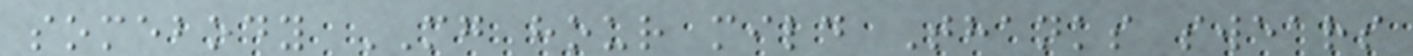somebody MG hour mild Thanks swears
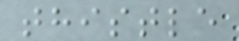thistle
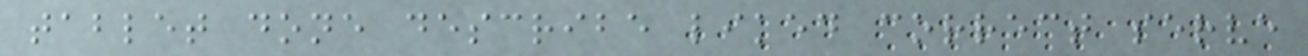tablet done describe liked correct serve
